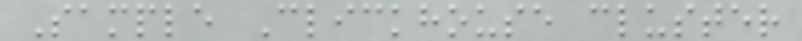Sample Clickhouse cluster
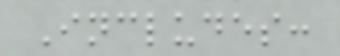Includes:
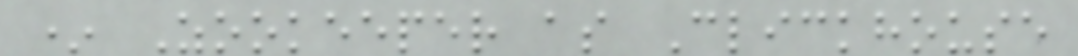* Zookeeper as Clickhouse
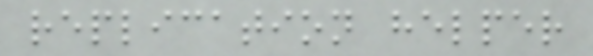replication helper
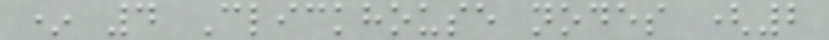* 4 Clickhouse nodes (2
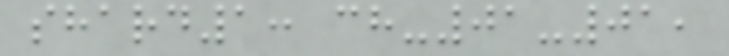shard1: ch-01-01,
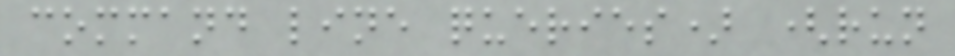command line queries) (run
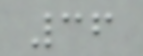36
